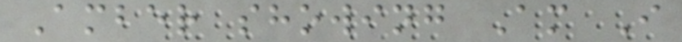Amber showing Am I
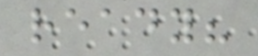ready?
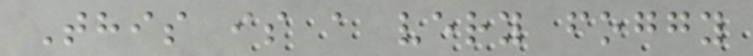This is a very foggy
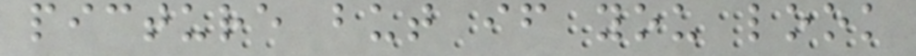picture but if you look
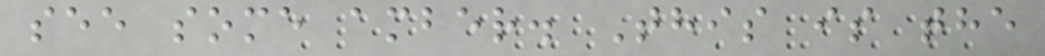see some amber. This is the
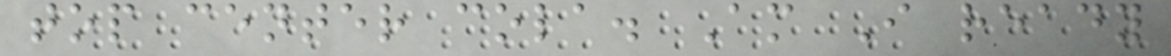top center cola. Am I ready
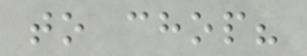to chop?
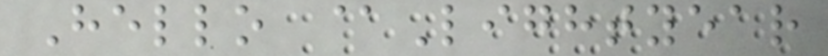Hello @Lightyear
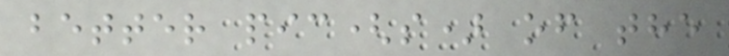better pic(s) of the
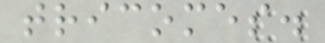tricomes.
